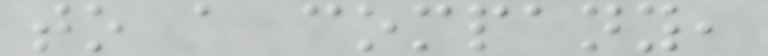to a company,
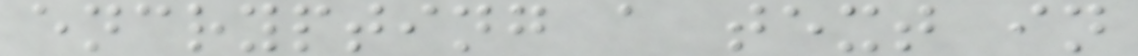encrypting a text in
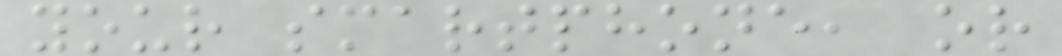your smartphone, or
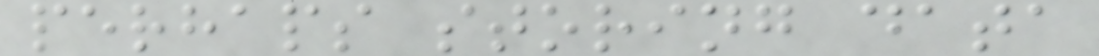perhaps storing data
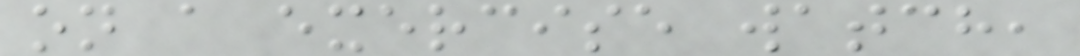on a exercise watch,
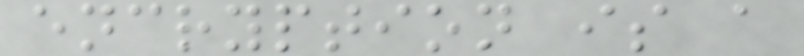encryption is a
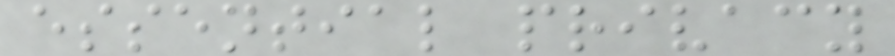essential privacy
